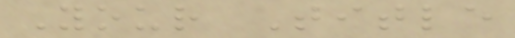Your Title
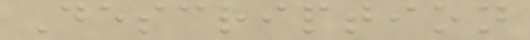Description
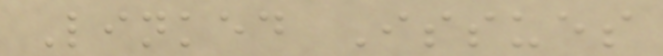Linked Issues
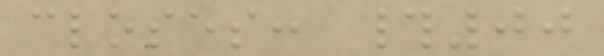closes: #00
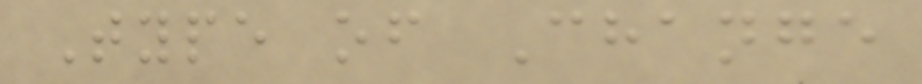Type of Change
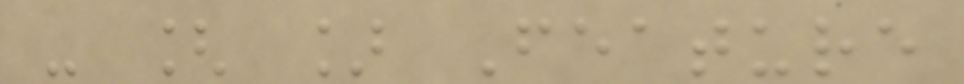- [ ] Feature
